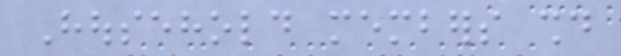Household members should
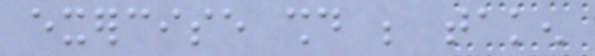exercise should be taken
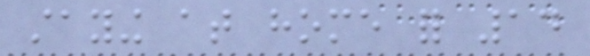staying at home for 14
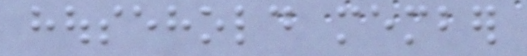household member
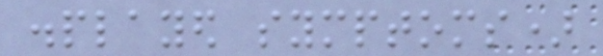displayed symptoms)
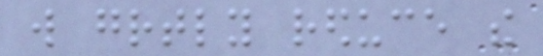will greatly reduce the
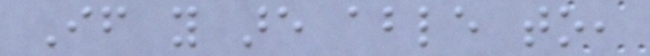If you are able to,
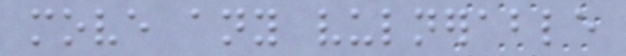move any vulnerable
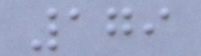179
